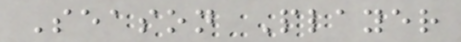Season Player
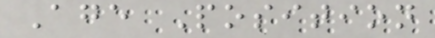Age Position
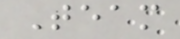Team
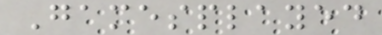Gamesplayed
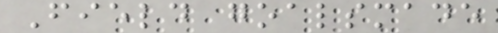Field goalsmade
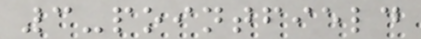3-pointfield
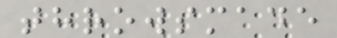throwsmade
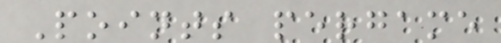Points pergame
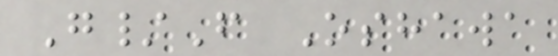G/F Oshawa
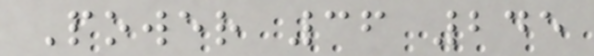Power 36 245
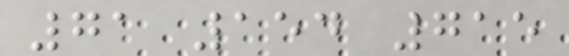71 154 715
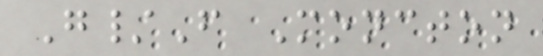G/F Moncton
